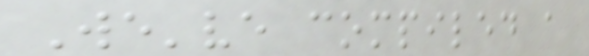We've compiled a
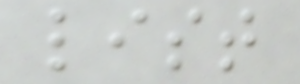list
